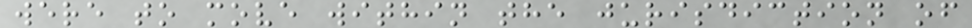were to move within the jurisdiction of
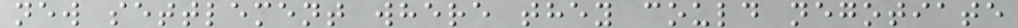new settlement where they could negotiate
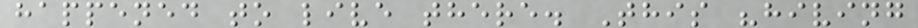happened to live there. This "hiving
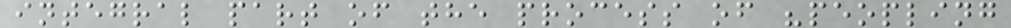integral part of the process of "peopling
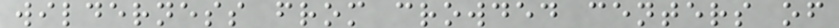wilderness from crowded centers of
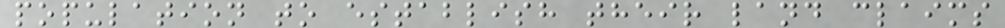population to establish their land claims
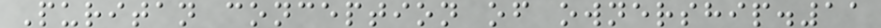Puritan conception of ownership.11
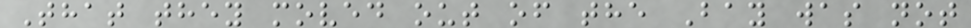That they moved out of the Bay was not
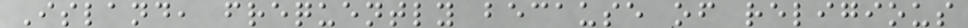Island, frequently because of religious
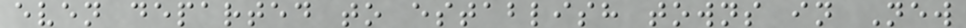even departed to establish towns in New
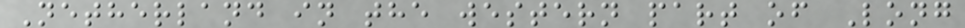Netherland in the western part of Long
